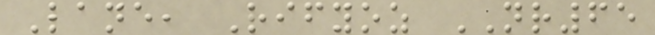Lane, Rifyoz NR65
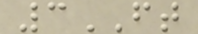3FT
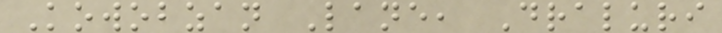Kowobzan Lane, Draluri
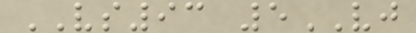VS93 5VJ
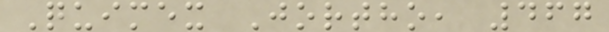Quimex Jortho, 467
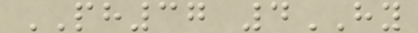PH37 4HY
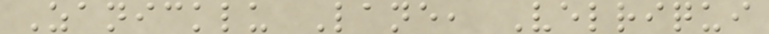Zanicklu Lane, Velriqui
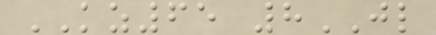KZ65 8JL
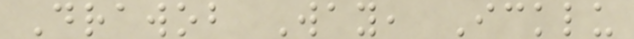Drawob Way, Icklu
